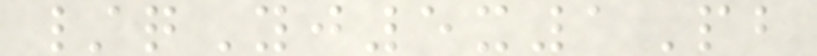/qYj5x1Pb
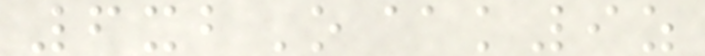6xbO@k9z
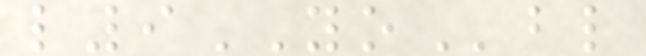l9YObl
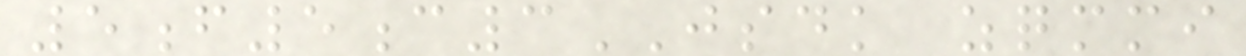5f5c3JSDK zqmmi
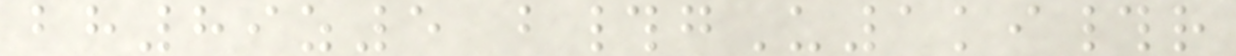bh89z5 b#gU1ki#r
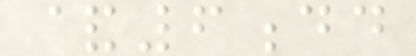&6dd
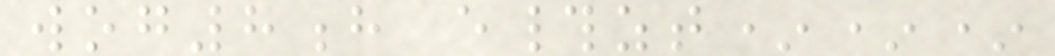wog8h e#zt***
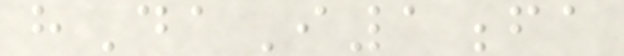hDaI1fa
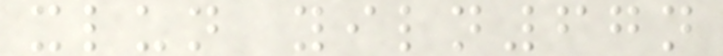xlun yiln67n
